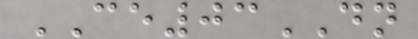CE03DN
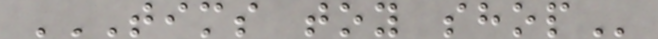TIMS TOY SHOP
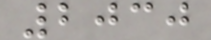2030
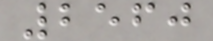2560
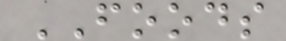FOODS
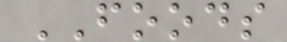FOODS
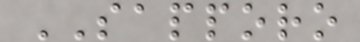SAPPORO
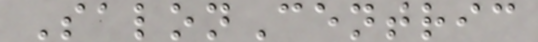SalonCentric
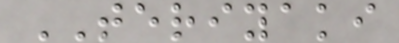TERIYAKI
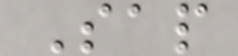Sap
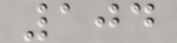104
